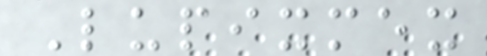Lupixmex
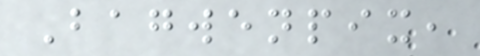Bagwenpix,
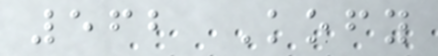562 Kofy
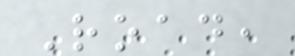Road,
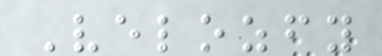Velozfy
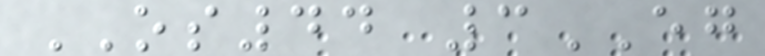OS44 3EG
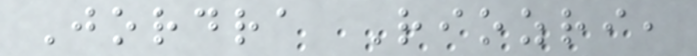Jordra Riozri,
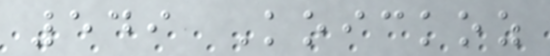549 Koickoz
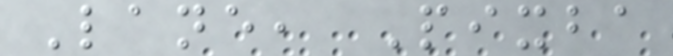Lane, Pixba
